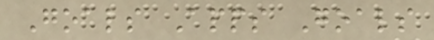Goals Apps Goals
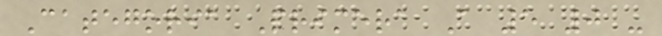Categoria Primera A 5 0 -
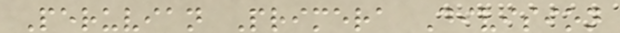Peruvian Primera Division
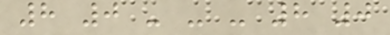8 0 - - - 8 0
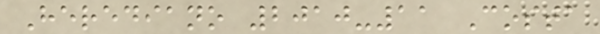Herediano 2010-11 Costa
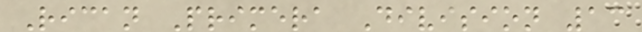Rican Primera Division 13
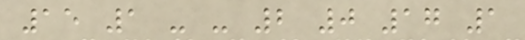15 1 - - 2 0 17 1
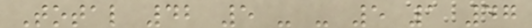Total 42 5 - - 5 1 47
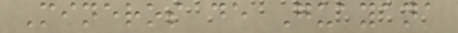Mineros de Guayana
